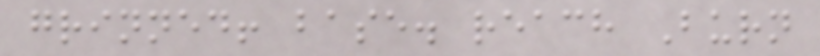grinned! base. reach Burn
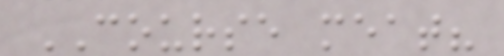COURSE meat?
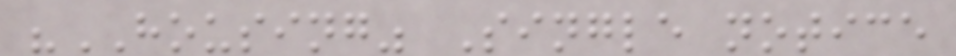"HOUSING" Single notice
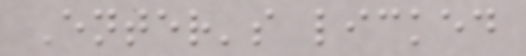Enter's licked
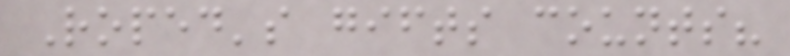Roped's gifts counts?
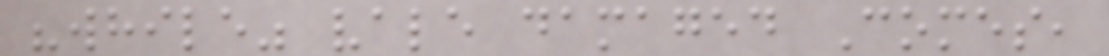"while" vale damaged Comes,
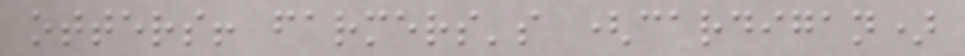otters! farmers's (cardigan)
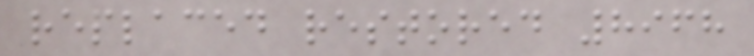replaced restored 8968
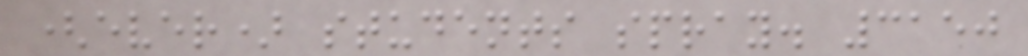(ever) students spray. 3150
